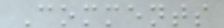Comments
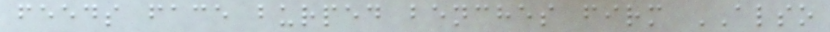feeds face burped benches firm ALSO
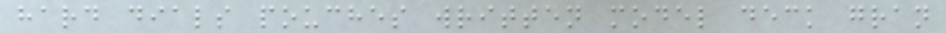hard dials pouches written model deck gran
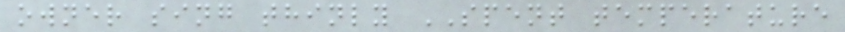owner sing thinly SPENT temperature
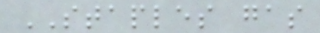STAPLES gas
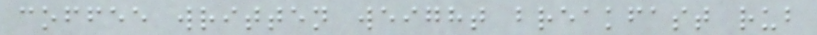coffee written weight breakfast rub
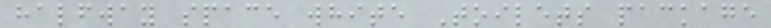halfway space white Toilets package
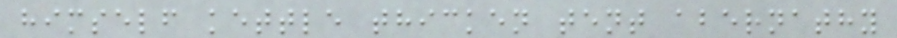himself kettle thicken tent abernathy
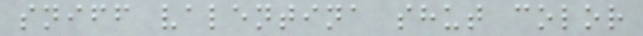sniff valentina shut color
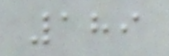189
